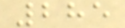285
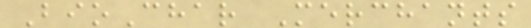BioChar Merchants
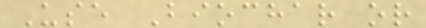Use Biochar or
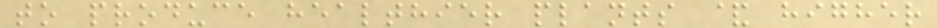to produce healthier plants & higher
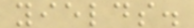yields.
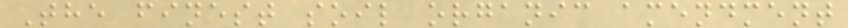The finest soil organic amendment
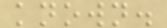known.
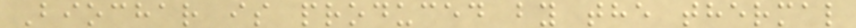Biochar is produced by the thermal
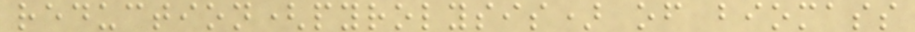reduction(pyrolysis) of biomass
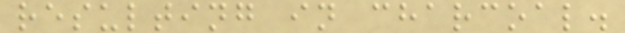resulting in charcoal.
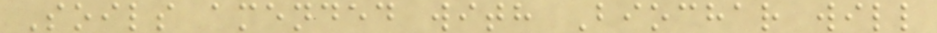Soils amended with Biochar will
